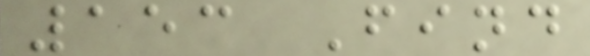153 Find
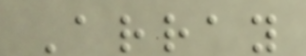Array
